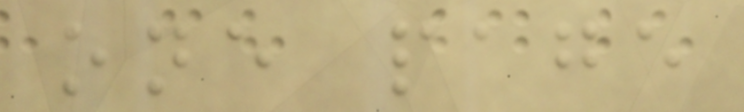one page
